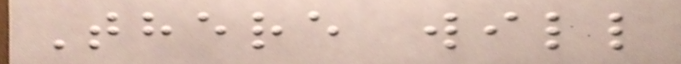There will
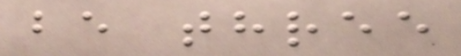be three
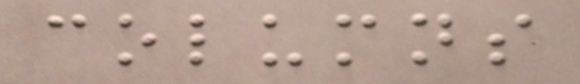columns
